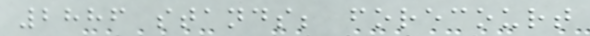2886 stands; forecourt
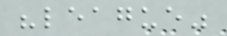"league"
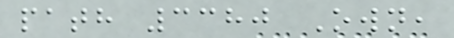path 3380 Own,
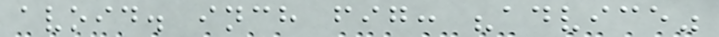avoid. inch fig: "advice"
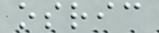osric
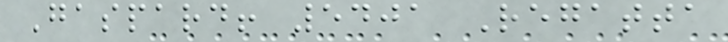Gaspard! 5401 Regatta
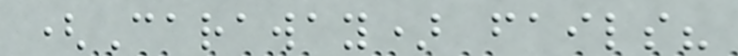(Caraway) fails?
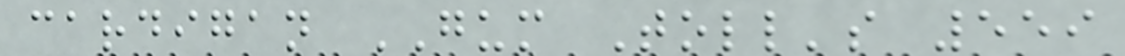cardigan GUM Toll's 559
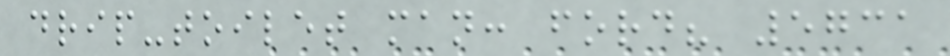drip-toilet man: ford? 5731
